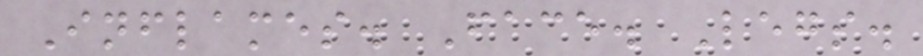Inflames. Face. Legs.
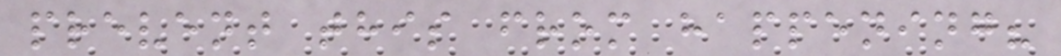prevent this from happening?
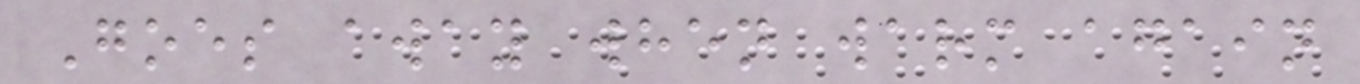Goes away when warm again
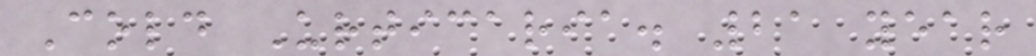Cold Urticaria. 21 year
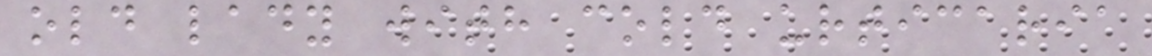old lady with cold urticaria
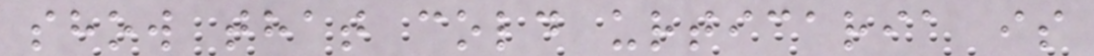show that cold urticaria is
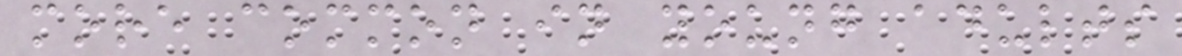more common in young adults
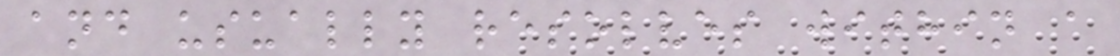and usually resolves within a
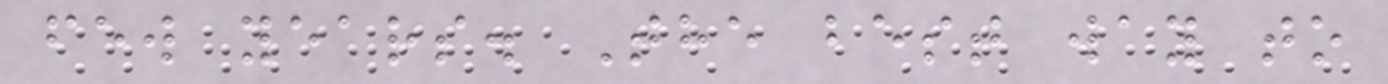few years. The best way to
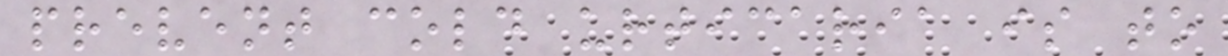prevent cold urticaria is to
